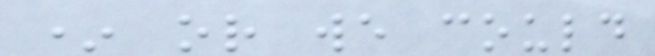* or we could
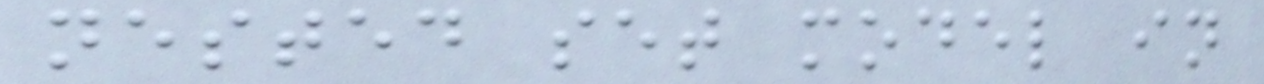nested set model in
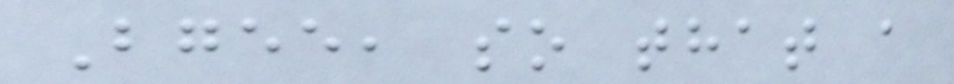Bgee, so that a
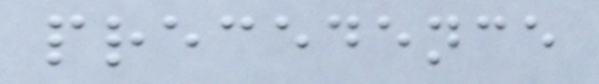precedence
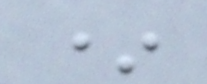*
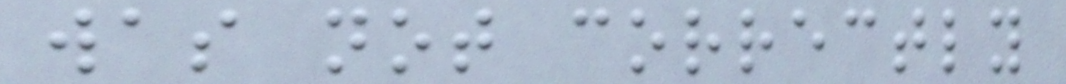was not correctly
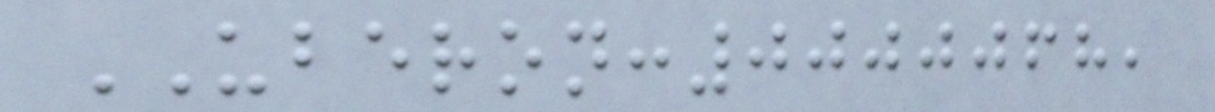UBERON:0000068,
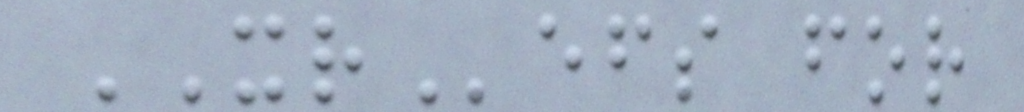XRefs for
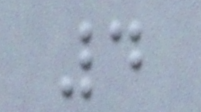4
